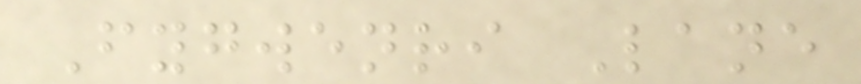Fygwenri Lane
